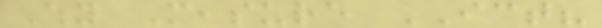Why Measure ICT?
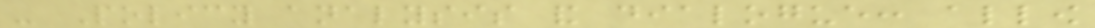- Policy analysis and dialogue: allow
